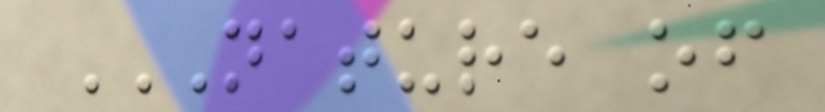NATURE OF
